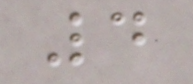4
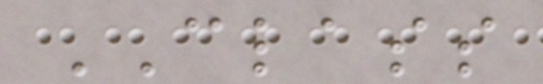CLASS
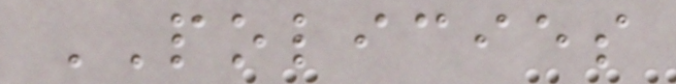POLICIES
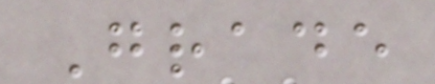Grade
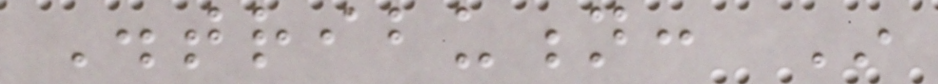Distribution: In
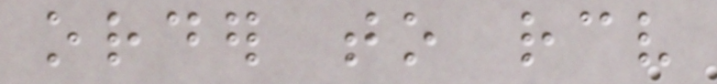order to receive
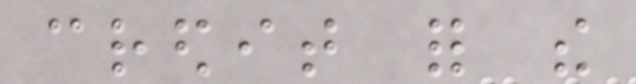credit for the
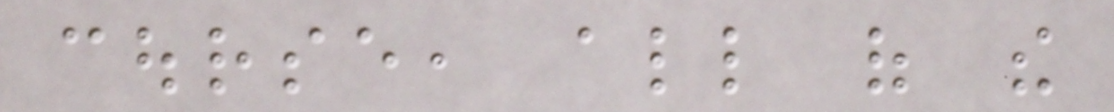course, all of the
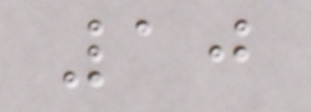10
